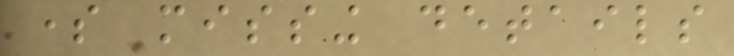some missing details
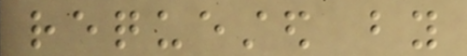requested by
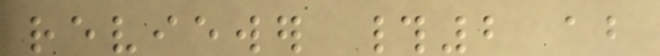reviewer #2 about
